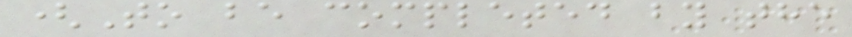(To be completed by the
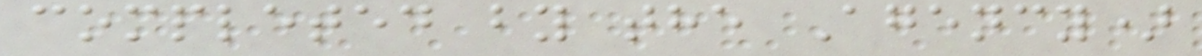completed by the Agency)
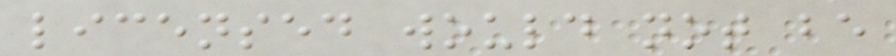licensed would not be
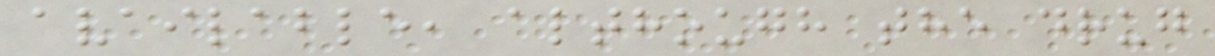available, although the drug
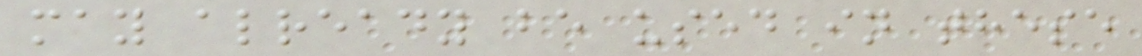may already be used in these
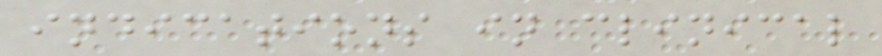indications in clinical
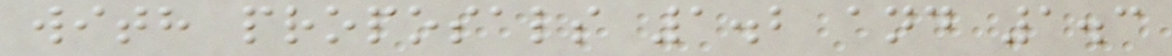with proposals 1.2 and 1.3
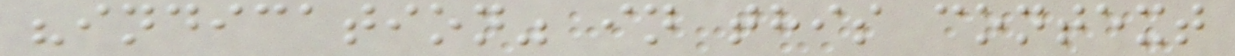"indication" in this context
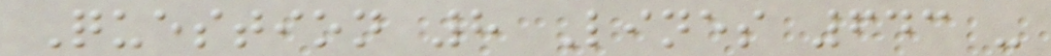Question 8 Lines 643 -
